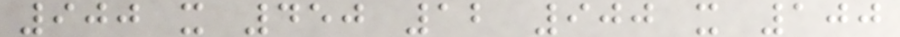900 x 450 12 900 x 100
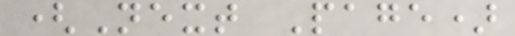(Next Page)
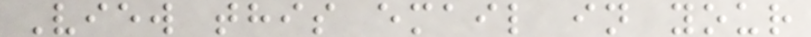View this email in your
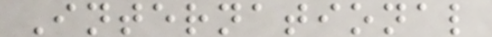International
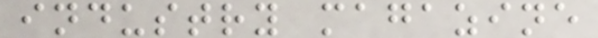industry magazine
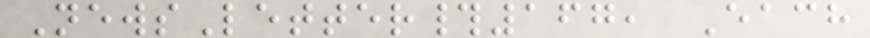NewsLetter#167, Each
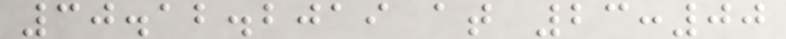30.12.2019 at 23:00
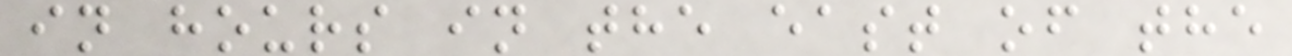in hours in the east of the
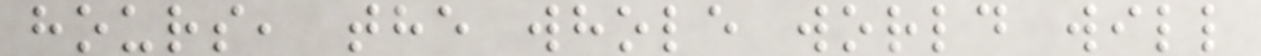hours, the whole world will
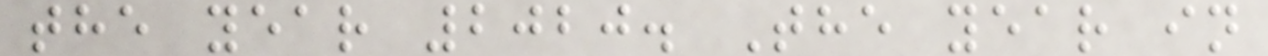the year 2020. The year in
